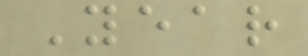Year
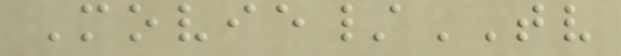Movie/TV
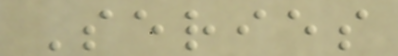Series
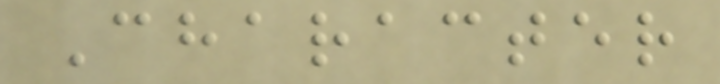Character
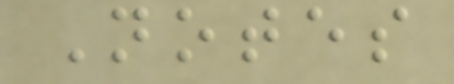Notes
